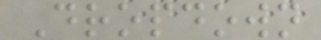Dropdown
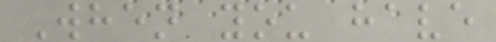When you have
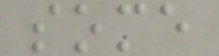some
